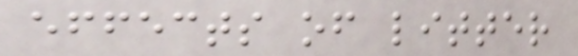effects of litter
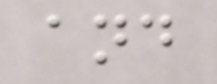and
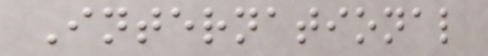International
